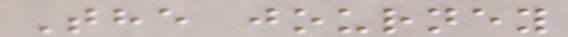The journey
